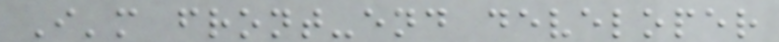I'm front-end developer
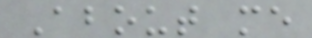About me
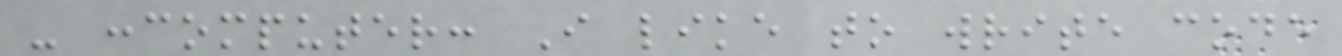- :computer: I like to write code
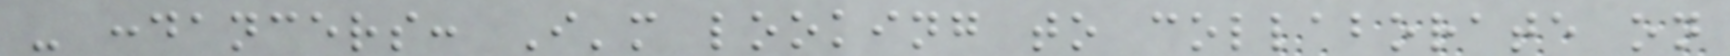- :dancers: I'm looking to collaborate on
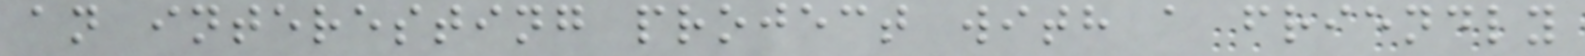an interesting project with a friendly
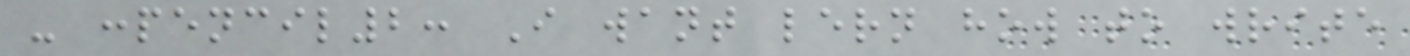- :pencil2: I want lern how to write
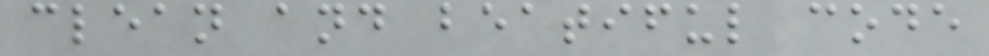clean and beatiful code
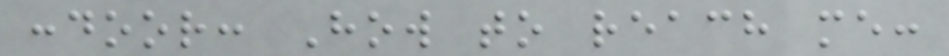:door: How to reach me:
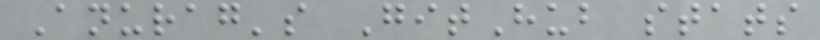Anurag's GitHub stats
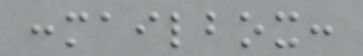:mailbox:
